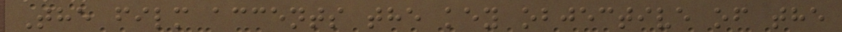The film accents the key objective of the
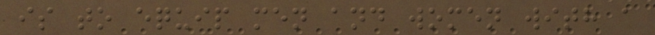is to equip men and women with a
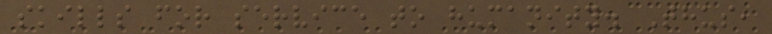skills for service to humanity. Thus,
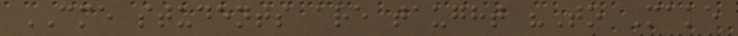CME students are taught "To Make
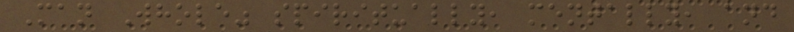Man Whole" spiritually, mentally, and
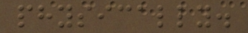physically.
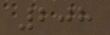208
